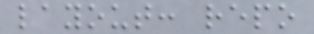layout: repo
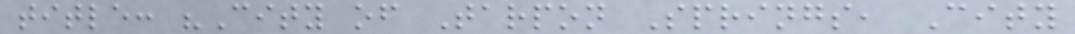title: "City of Tarpon Springs, City
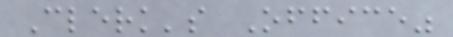Clerk's Office"
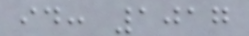id: 1017
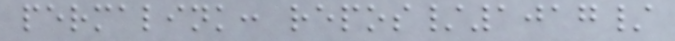permalink: repos/1017/
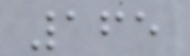165
